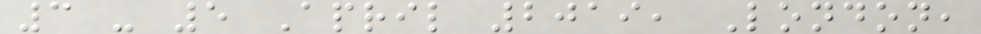3 - 5 April 2019, London,
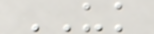UK
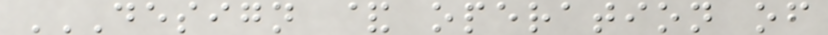DESIGN & OPERATION OF
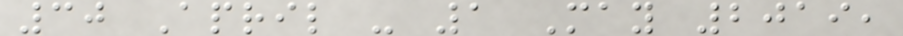30 April - 1 May 2019,
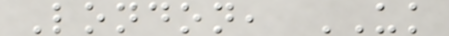London, UK
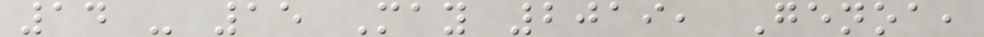14 - 15 May 2019, Genoa,
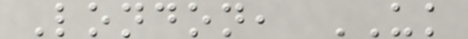London, UK
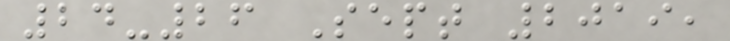24-26 Sept 2019,
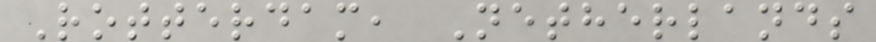Rotterdam, Netherlands
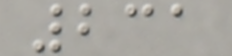231
